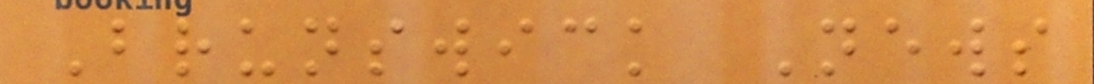Brunswick News
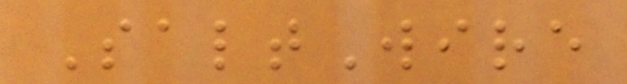SaltWire
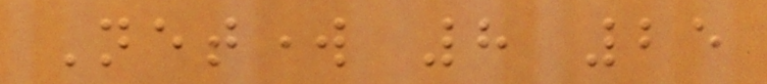Network 8 25
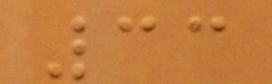33
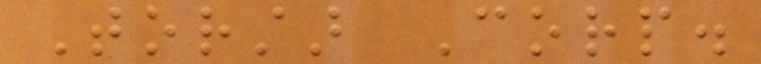Torstar Corp.
